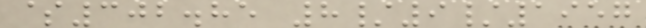$302.85 8/9/1957
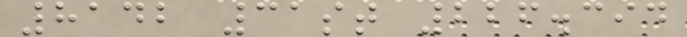8142 31st 226.394
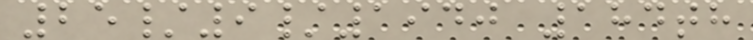25/9/1940 184th
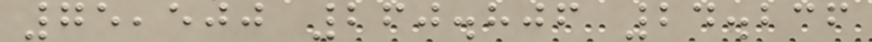75,500 260.806 24.236
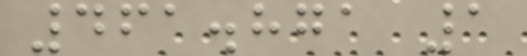461.871 1
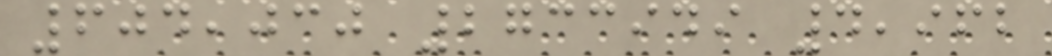604,030 2733949 4,962
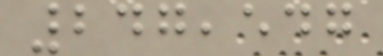247,547
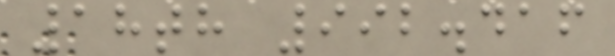18th 992.416
